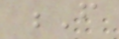F
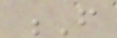F
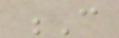C
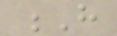H
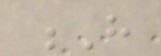H
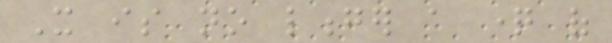It is no longer a question of
